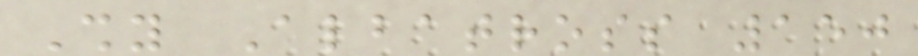Shy Albatross 150
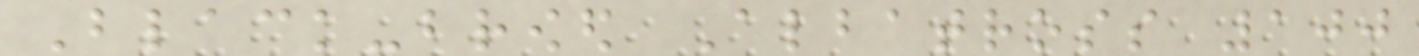Black-browed Albatross 100
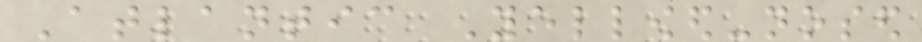Atlantic Yellowed-nosed
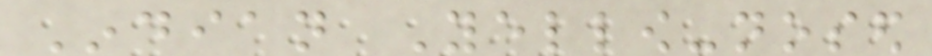Indian Yellow-nosed
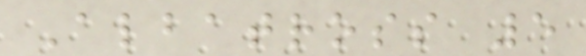Albatross 5
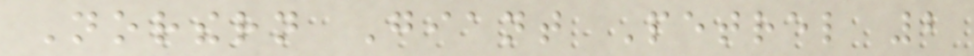Northern Giant Petrel 2
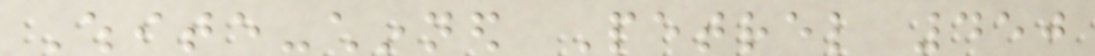White-chinned Petrel 450
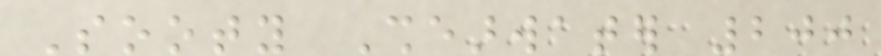Sooty Shearwater 200
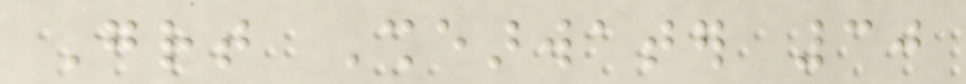Great Shearwater 30
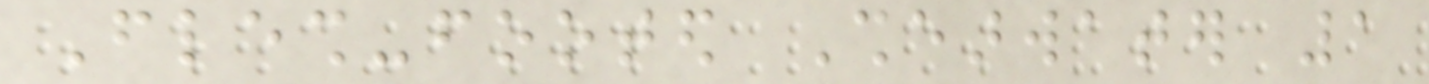Flesh-footed Shearwater 1
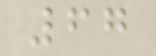67
